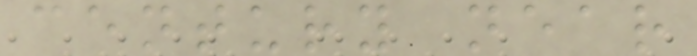century near
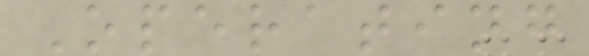Operating
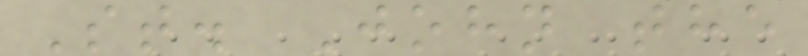St. John the
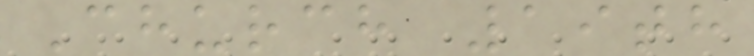Church 19th
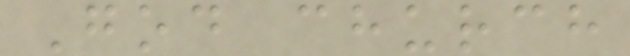God church
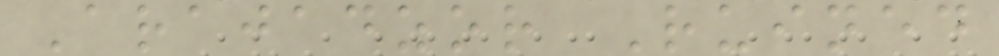Arajadzor Ruined
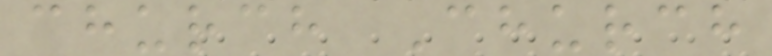church Church
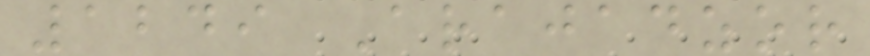1249 Arajadzor
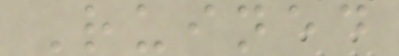Ruined
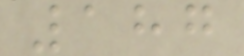187
